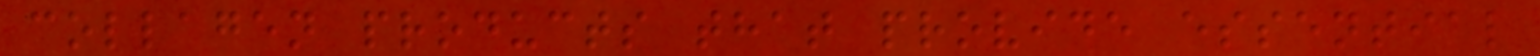collagen products that provide essential
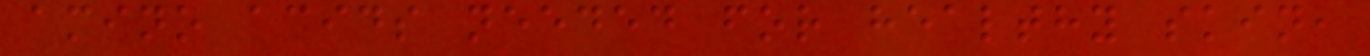amino acids needed for healthy skin,
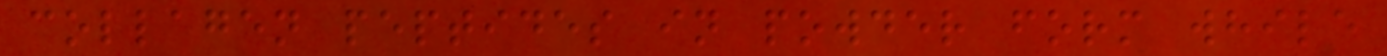collagen peptides in powder form while
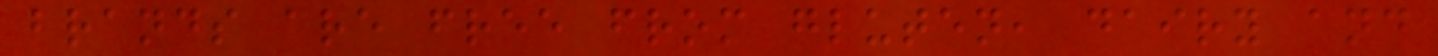brands are free from gluten, dairy and
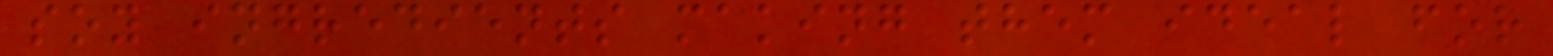soy ingredients making them ideal for
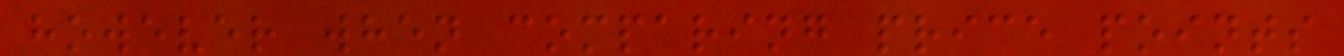however when comparing price points
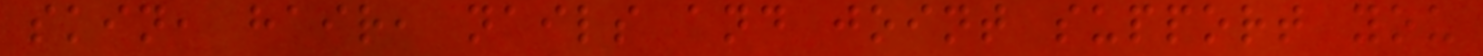skin, hair, nails and joint support you
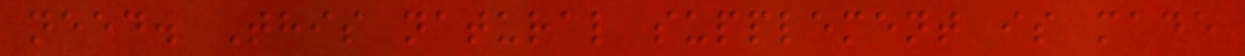need. This natural supplement is made
